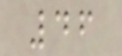46
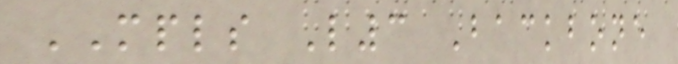MPLS L3 Backbone
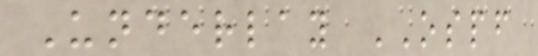Underlay OSPF
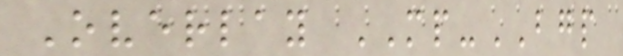Overlay MP-BGP
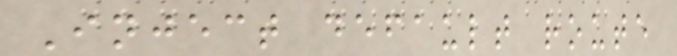Inject default route
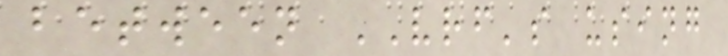between VRF's using
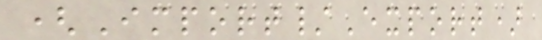(Import/Export)
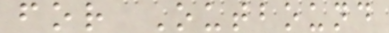for Outbound
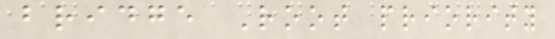bridge Root priority
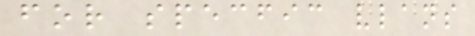for specfic vlans
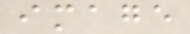image
